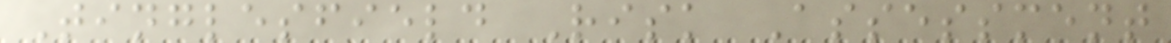Tinglesfield Risk Assessment
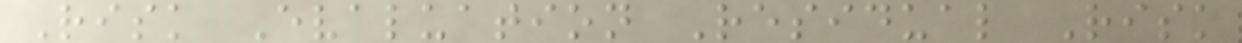Risk Evaluation Residual Risk
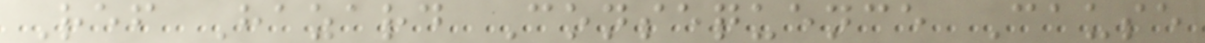Ref Hazard Consequence Cause
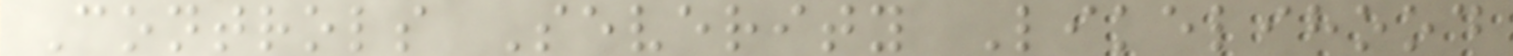Controls Severity Likelihood
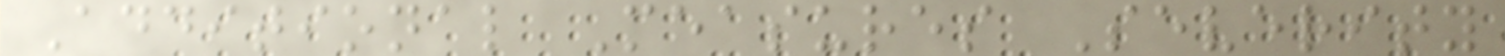Additional Measures Severity
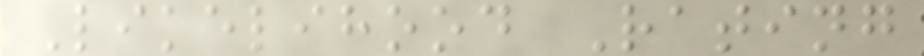Likelihood Rating
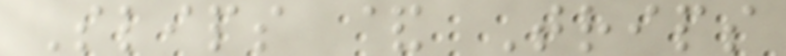Slips & Trips
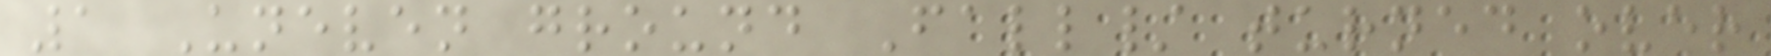1 Uneven ground Fall/ turned over
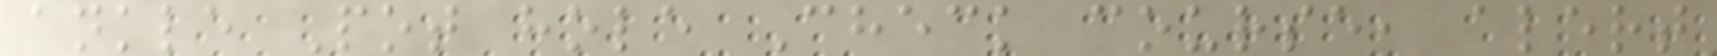ankle Pot hole Check course, alert
